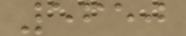5650
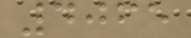4065
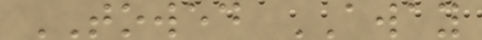TOWED AWAY
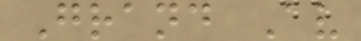Grand Av
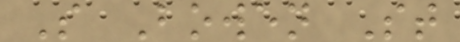S Bowen St
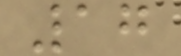17
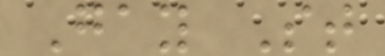Gay St
